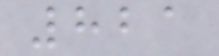821
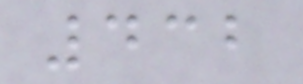432
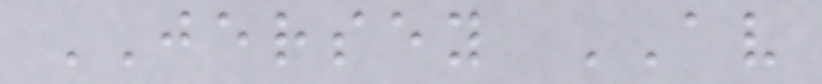JERSEY AV
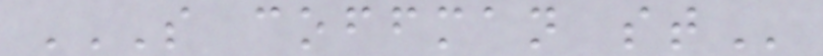S COFFMAN ST
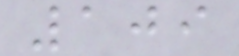109
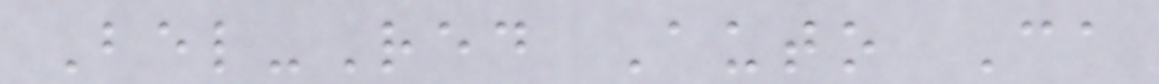Bel-Red Auto Ca
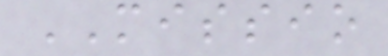MISSIO
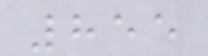855
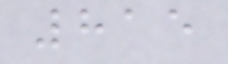815
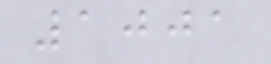1001
